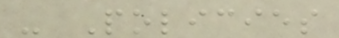- Policies
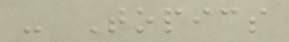- Topics
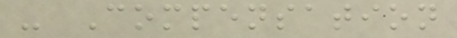- Compensation
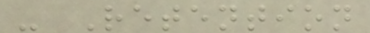- Retention
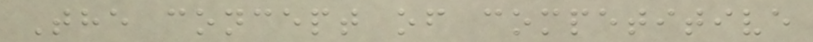The concept of competitive
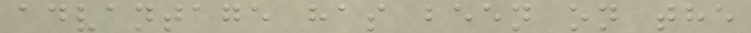advantage has been on the
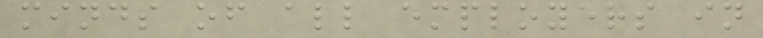minds of all employers in
